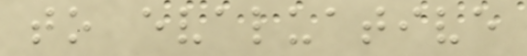to evaluative
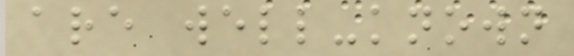are well-known
